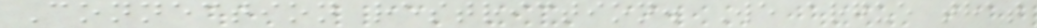Connection restriction. We argue that
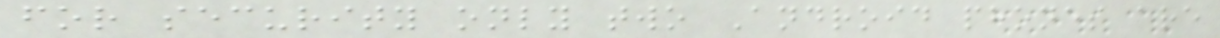for security only two Android phones are
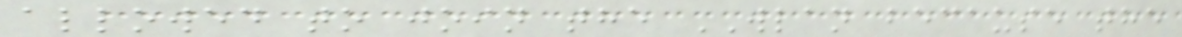allowed to join the WLAN because the
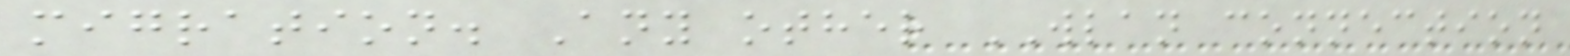migration. Any other WLAN connection
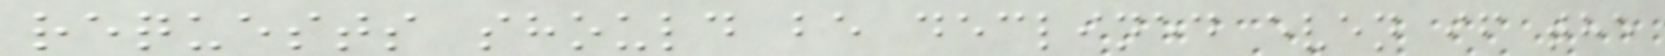requests should be declined even if the
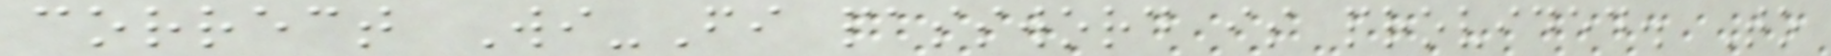correct Wi-Fi password is provided. To
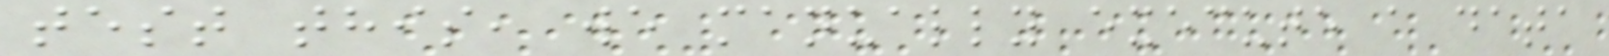test this, we manually execute a data
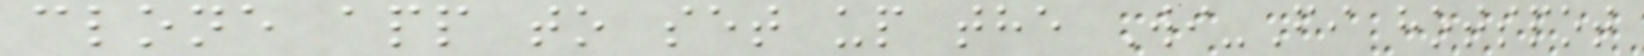clone app to set up the Wi-Fi hotspot
